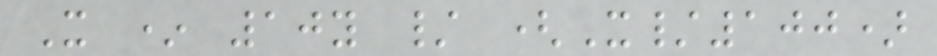X * 10y / (X/100)
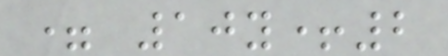= 10y+2
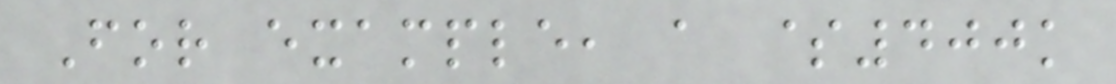For example, a $400k
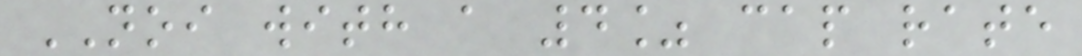NOI with a 4% cap rate
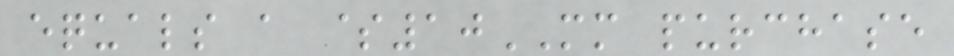equals a $10MM purchase
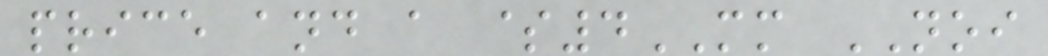price and a $4MM NOI
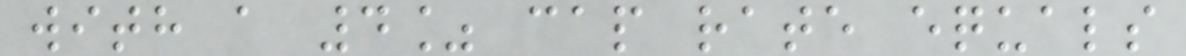with a 4% cap rate equals
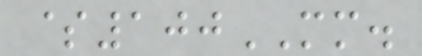$100MM.
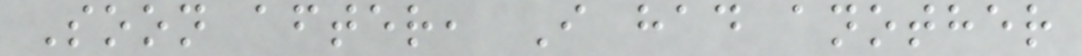Soon after, I had another
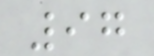97
